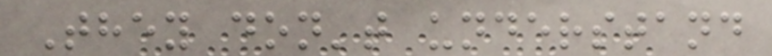They don't understand
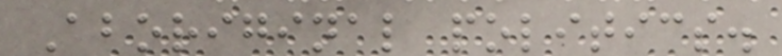Aboriginal politics.
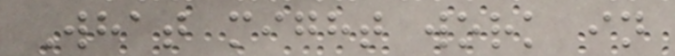What might work in
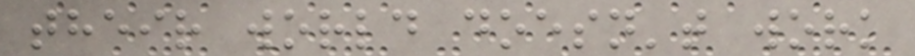their world doesn't work
